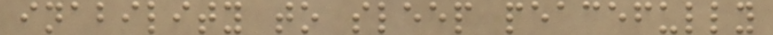inability to sleep peacefully
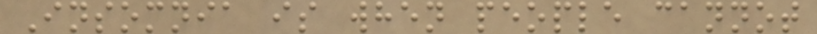Insomnia is when people cannot
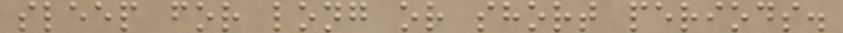sleep for long or short periods.
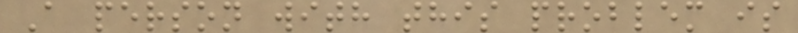A person with this problem is
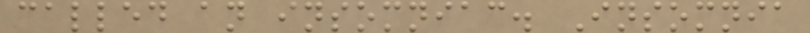called an insomniac. Insomnia
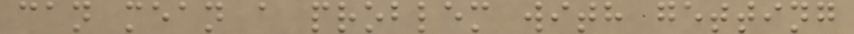can mean a problem with getting
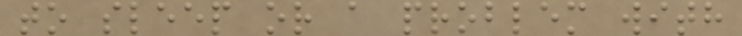to sleep or a problem with
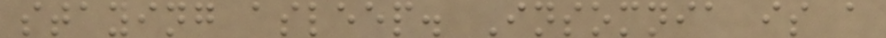staying asleep. Insomnia is a
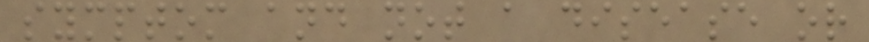symptom and not a disease or
